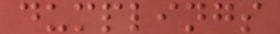dumplings
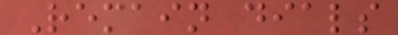Remain dials
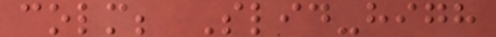colm; Slid-high
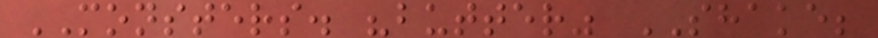MONSTERS. "butter" SHAKE;
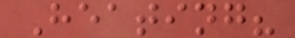Heating?
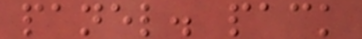panel. pack
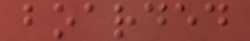boarded
